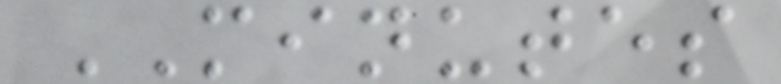MINUTES
